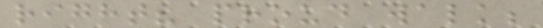right? proud walk;
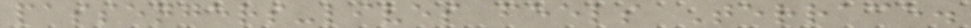passengers-lives feels Terrace.
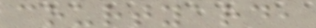courtyard,
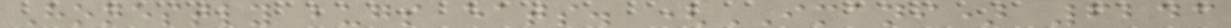Honestly bugs eats. (IMANI) 6243
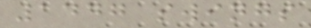1447 swings
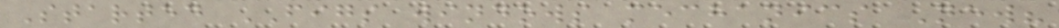Started FIGS windows mechanics New?
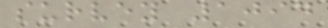survey 1094
